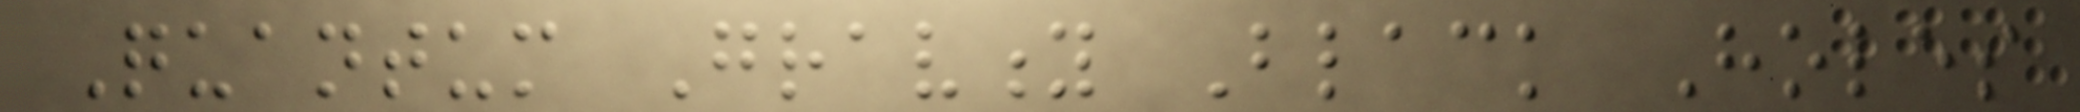Quantum Gravity Black Holes
